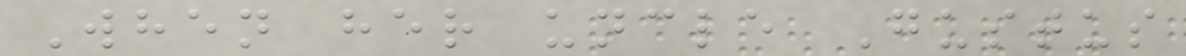When her uncle Gustus
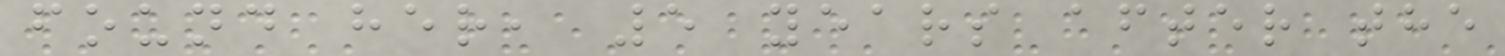found her, 5 years after the
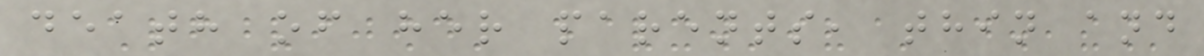death of her parents, thin and
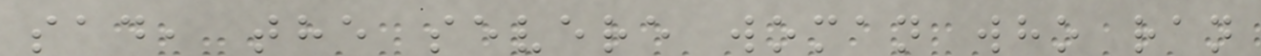sad, the severe woman who ran
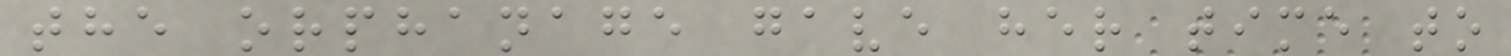the orphanage gave her time to
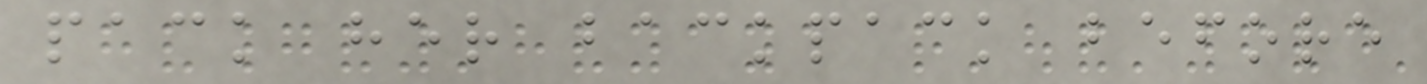pack her backpack before
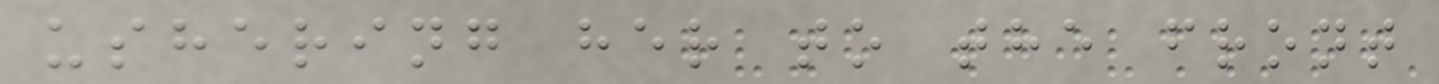ushering her to the front
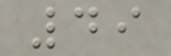49
